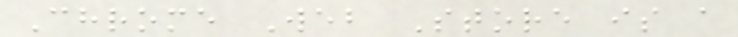Chrome Web Store is a
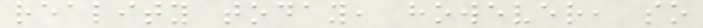reality today, however, so
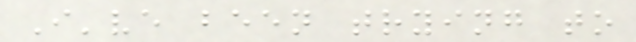I've been trying to
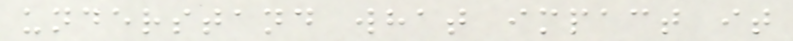understand what impact it
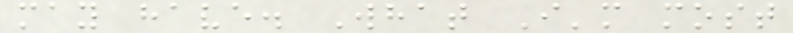may have. What I'm most
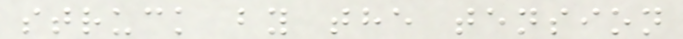struck by the tension
